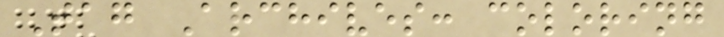Tag Archives: coloring
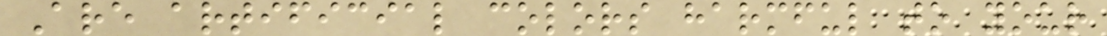Are artificial colors harmful to your
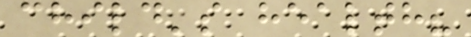child's health?
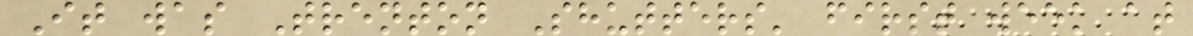It was Trenton Shutters' first week at
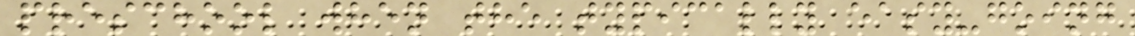preschool when the typically easy-going
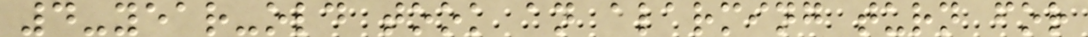4-year-old took an alarming turn for
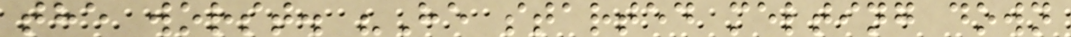the worst. "He started melting down
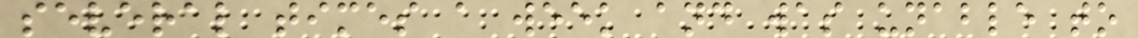several times a week and was unable to
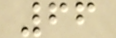66
